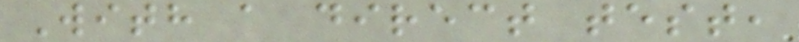With a direct test,
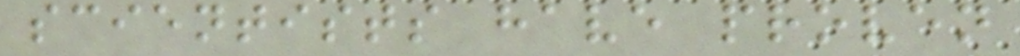scientists have proven
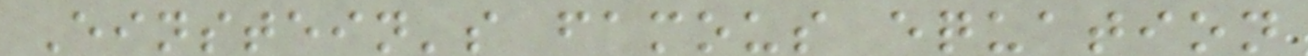Einstein's famous equation
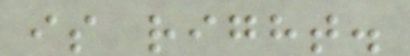is right.
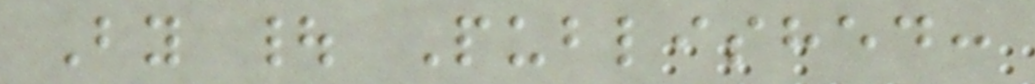By | Published:
